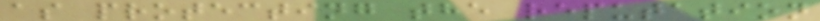as protecting the reputation
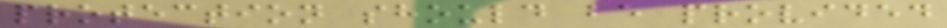protection should be provided
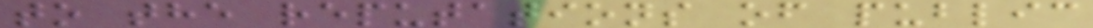to the reputations of public
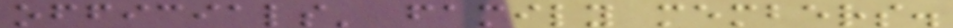officials' family members.
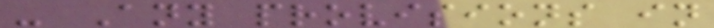- Any provisions in
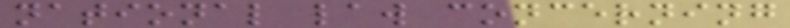national law concerning
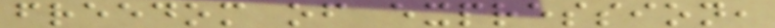freedom of expression,
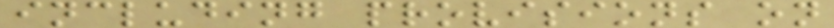including provisions on
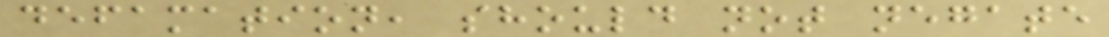defamation, should not negate
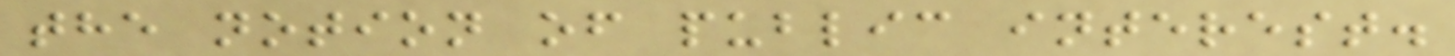the notion of public interest.
